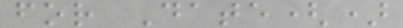for Date()
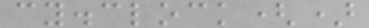cy.clock()
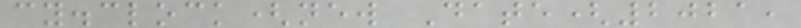cy.clock(new Date(2021,
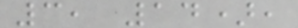3, 14),
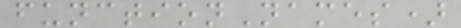functionNames)
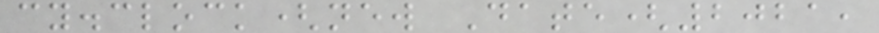cy.clock(new Date(2021,
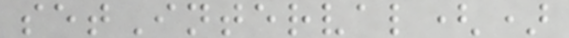setInterval()
